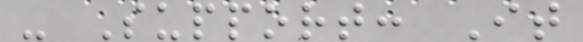- Support: It
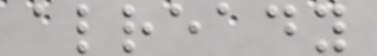already
